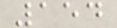154
